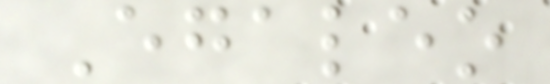Egaleo
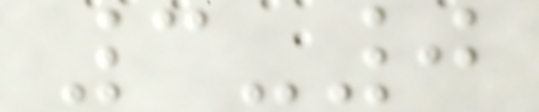3-0
